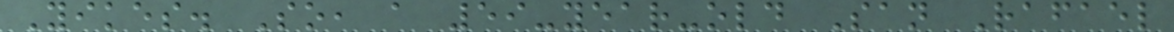Yikes. So, a 59-year-old San Rafael
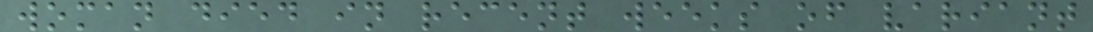woman died in recent weeks of variant
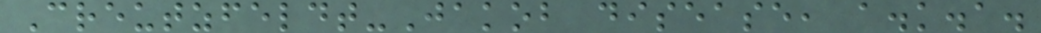Creutzfeldt-Jakob disease, a.k.a.
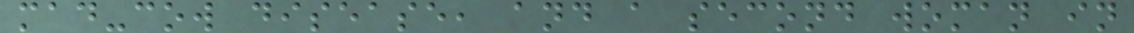mad-cow disease, and a second woman in
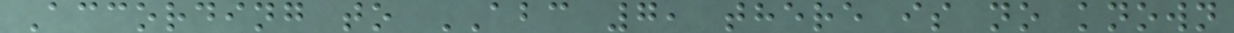According to ABC 7, there is no known
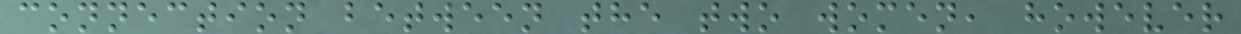connection between the two women, however
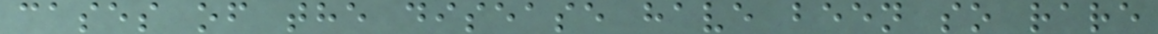cases of the disease have been so rare
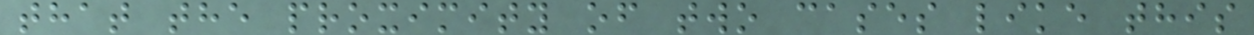that the proximity of two cases like this
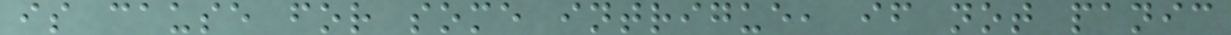is cause for some intrigue, if not panic
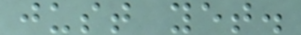just yet.
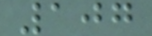107
